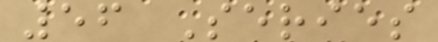56 Series
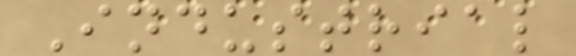Industrial
